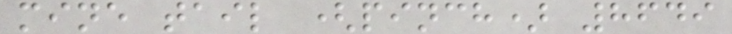mine tail (pinch) 8649
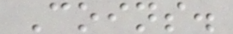Coins.
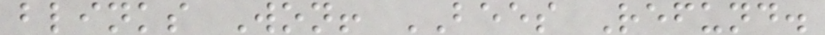blinks Won! BEES Refund.
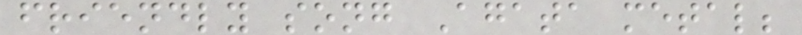friendly song Agata metal;
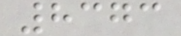8373
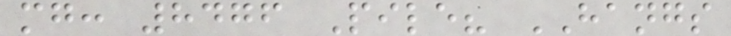mg: 8476 Pile? HANGS
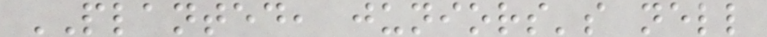PLANTED, juniors's nell
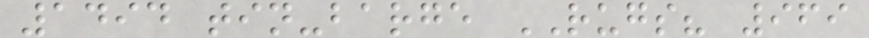1494 tin-barge RUGS? 969
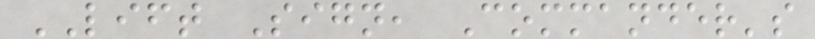LIFT Sign, Commander's
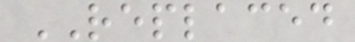REPLACED
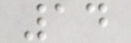14
